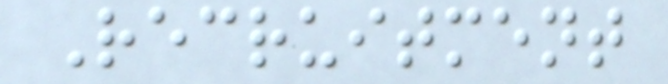Recruitment
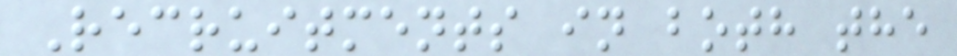Recruitments in both the
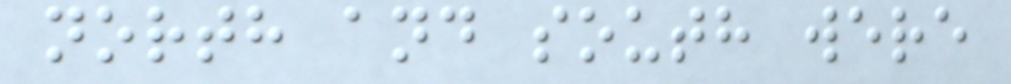north and south were
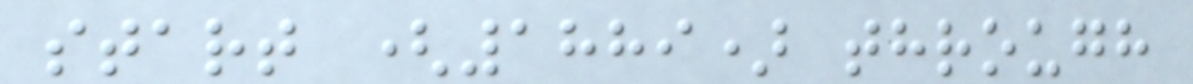start (1889) through
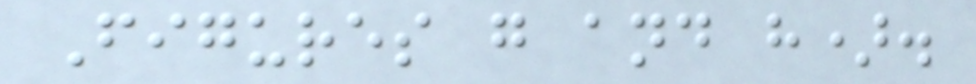Figures g and h).
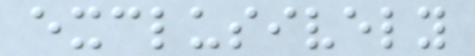exclusively
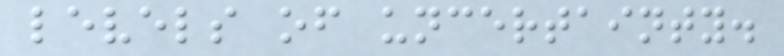levels of uncertainty.
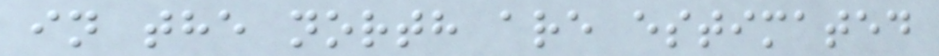in the north are estimated
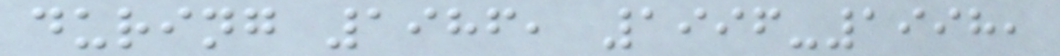during 1986, 1996-1998,
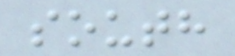south
